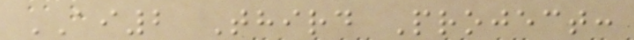AI2 Third Project:
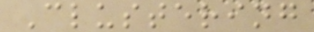Clustering
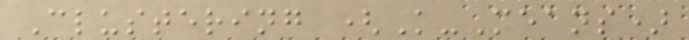Clustering (K-Means)
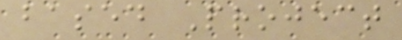based Project
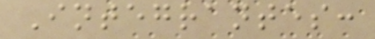Integrantes:
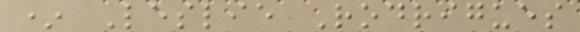* Leslie Rodrigues
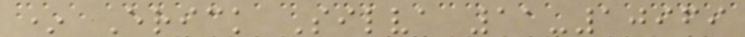* Erick Silva 11-10969
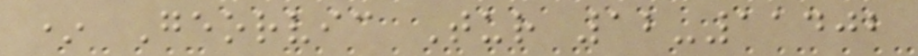* Georvic Tur 12-11402
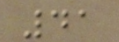41
